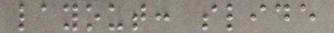layout: slide
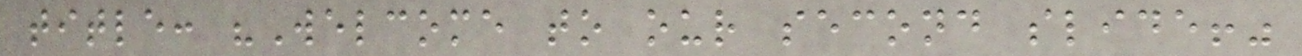title: "Welcome to our second slide!"
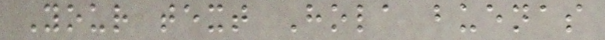Your text Hola buenas
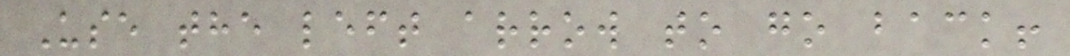Use the left arrow to go back!
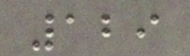129
